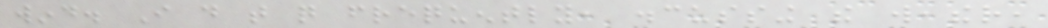wind. I do that quite frequently, discussing the weather,
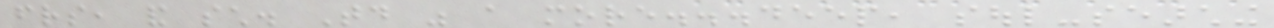friends, and such. Today was a more...deep, soul-searching
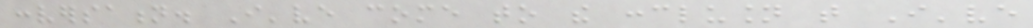conversation. I've come to the conclusion that I've
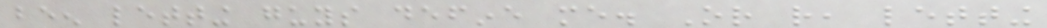been letting guys define me. Or rather, letting
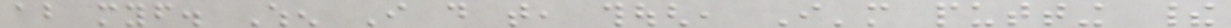about myself. When I do that, though, I'm putting their
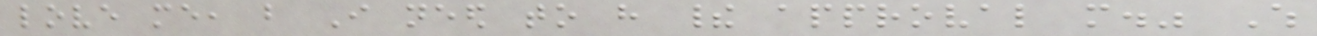love me, but I need to have their approval more." Which
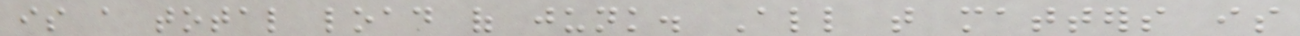is a total load of junk. All that matters is
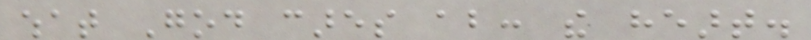what God cares about: the heart.
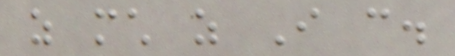as much as I can.
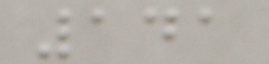141
